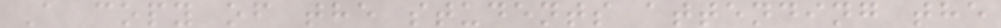A copy of the students attending the
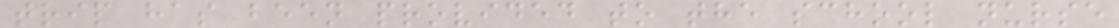trip has been provided to the school nurse
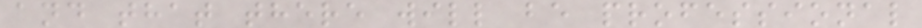and that there will be professional
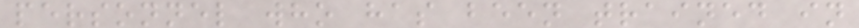personnel who has been trained in
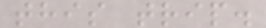this trip.
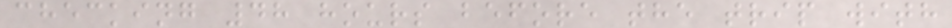checking 48 hours before the trip with
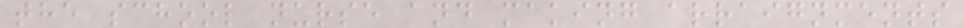the school nurse and making arraignments
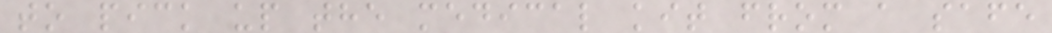to pick up the medical kit from a safe
